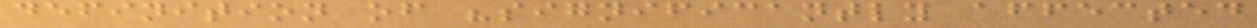definition of "significantly affected
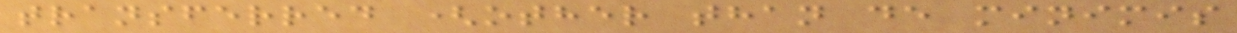transferred (other than de minimis
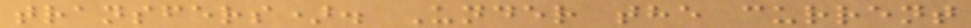transfers). Under the current
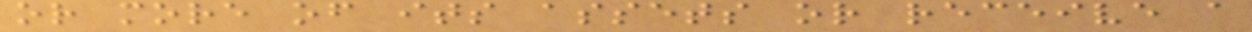or more of its assets or receive a
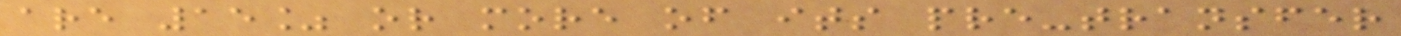are 15% or more of its pre-transfer
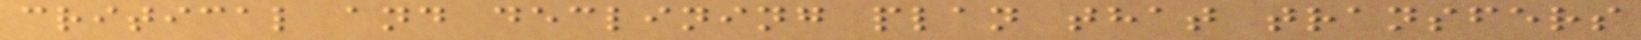critical and declining plan that transfers
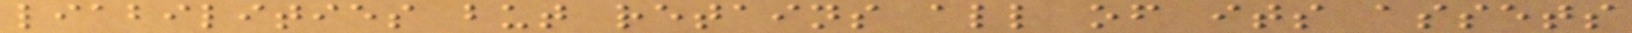liabilities but retains all of its assets
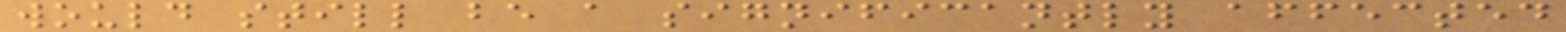would still be a significantly affected
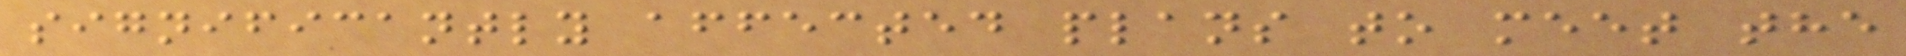significantly affected plans to meet the
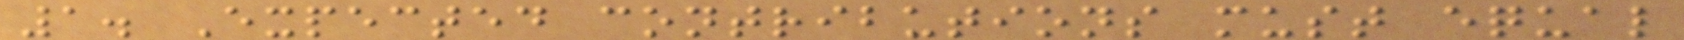1. Expected contributions must equal
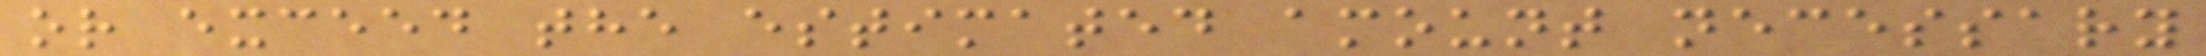or exceed the estimated amount necessary
